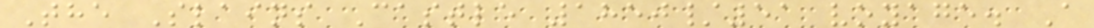The Slains Castle 1850/51 voyage. A
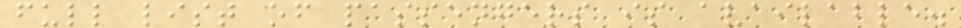full list of passengers is available.
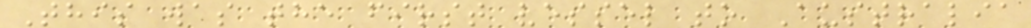This was the first vessel to Australia
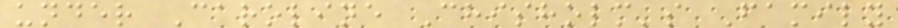under Caroline Chisholm's Family
